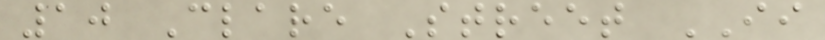10 Clare Street II
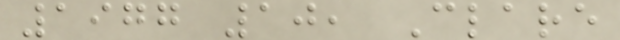1977 10, Clare
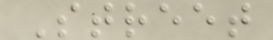Street
